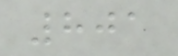801
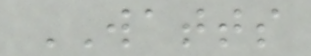WATTS
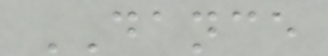DANCE
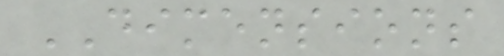DIMENSIONS
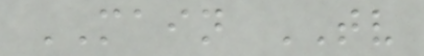MAIN TV
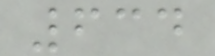634
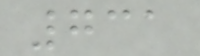731
